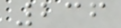236
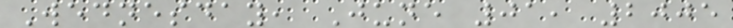Wednesday, June 01, 2005
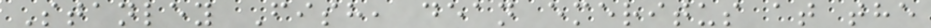Stanley Fish, dean emeritus at the
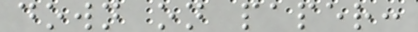down on paper:
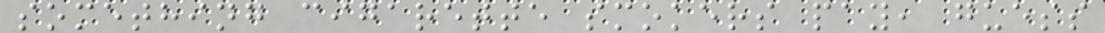something cigarette smokers pay, guess
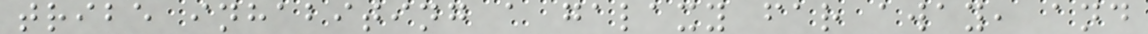tribe inhabiting a galaxy far away, and
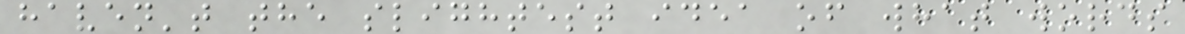haven't the slightest idea of what words
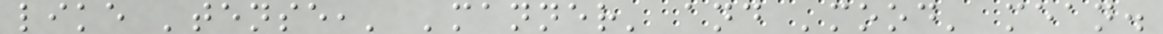like 'tense,' 'manner' and 'mood' mean.
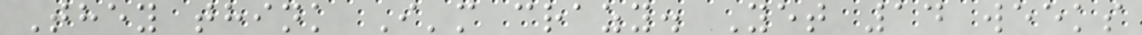They think I'm crazy. Yet 14 weeks
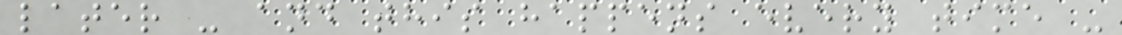later - and this happens every time -
